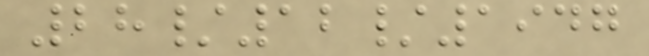28/12/1947
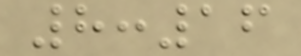8:16
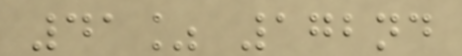41% 172nd
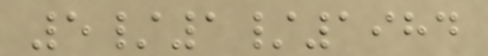5/1/1984
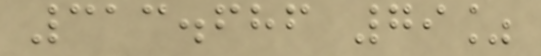313.686 79%
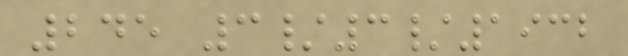245 3/3/1932
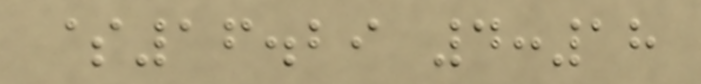$16.29 4:18
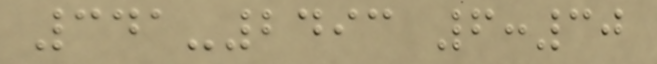341-2493 6:30
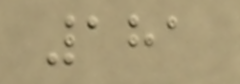181
